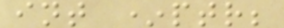int *ptr;
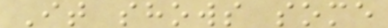It shows some
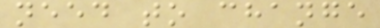need to change
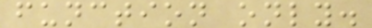function only.
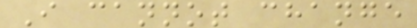I cannot change
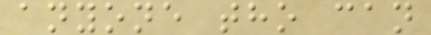anyone tho can
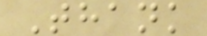Thank
